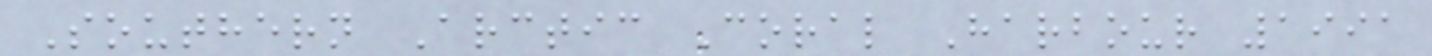Southern Arctic Coral Harbour 1991
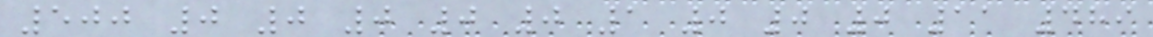500 0 0 0 0 0 1 0 0 0 11 489
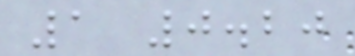1 0.20
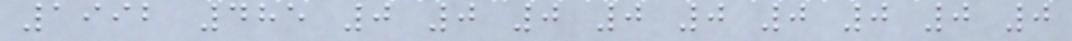1992 485 0 0 0 0 0 0 0 0 0
